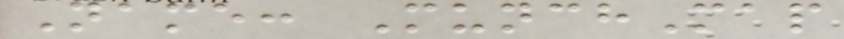Name: MunchMap
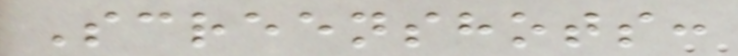Screenshots:
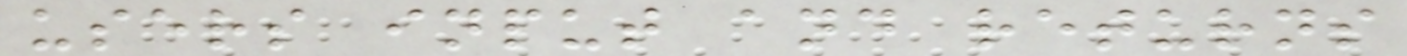users input and returns
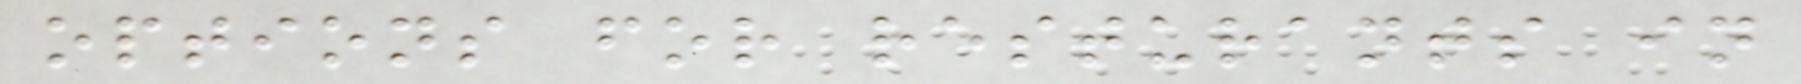options for resturants in
